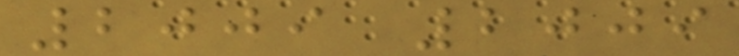2009 2009
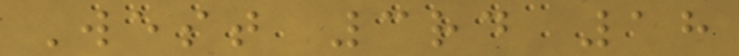West 3rd 18
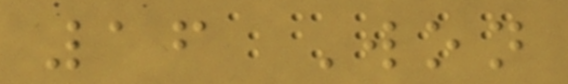16 Won
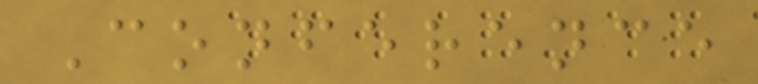Conference
